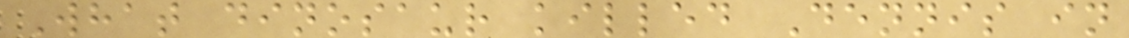What dinosaur killed Dennis in
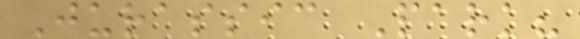Jurassic Park?
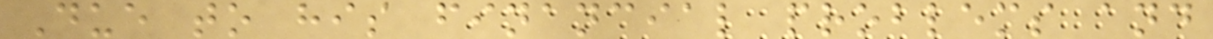Due to his financial problems and
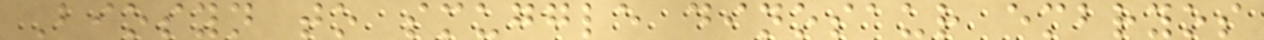Biosyn to smuggle dinosaur embryos
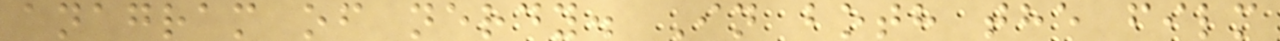anagram of nerdy. In both the film
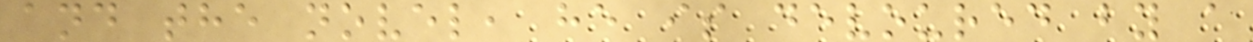and the novel, he is devoured by a
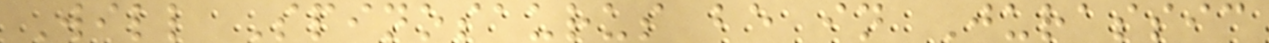Will Spinosaurus be in Jurassic
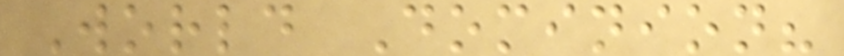World Dominion?
